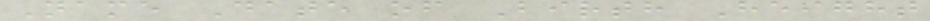Name Date of Birth Height
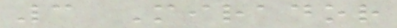3 Mirador
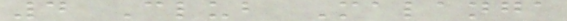4 Club Malanga
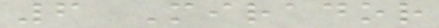6 Mirador
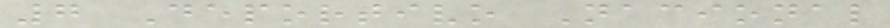7 Deportivo Nacional
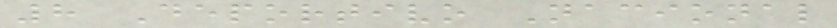8 Deportivo Nacional
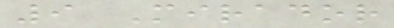9 Mirador
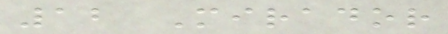12 Mirador
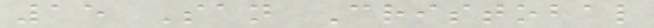15 San Cristobal
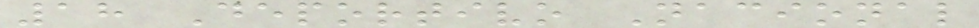18 Deportivo Nacional
